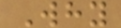Why
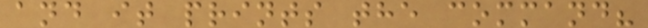and it prints the command?
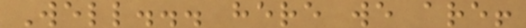Well... here we are!
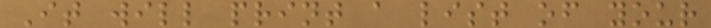It will print a list of your
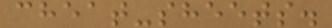cheat-sheets.
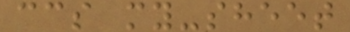ccs my-sheet
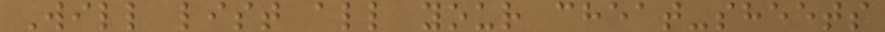Will list all your cheat-sheets
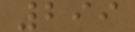299
